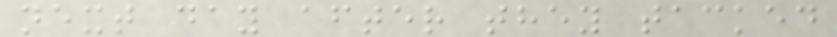next day after they tacked
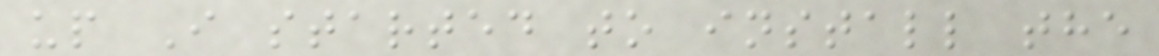up I started to install the
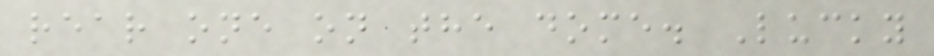rear one on the dome. Lucky
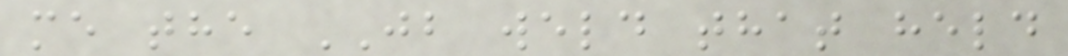me the JB weld that held
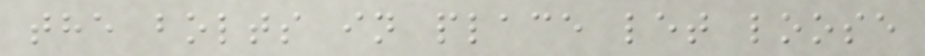the bolts in place let loose
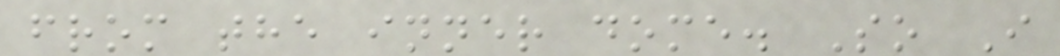from the inner dome. So I
